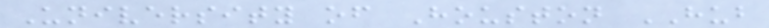University of Houston HUB
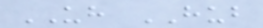UH HUB
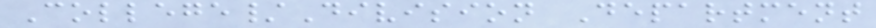College/Division Department
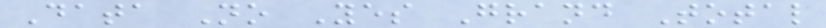Data No Yes Grand Total
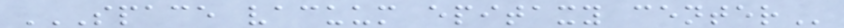SPACE VACUUM EPITAXY CENTER
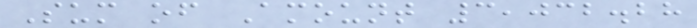Sum of Amount 3,032.28
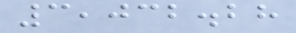3,032.28
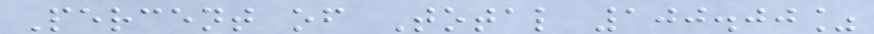Percent of Total 100.00%
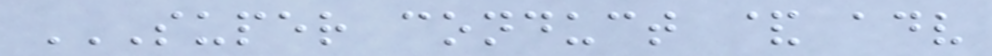SUPER CONDUCT & ADV
